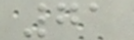71
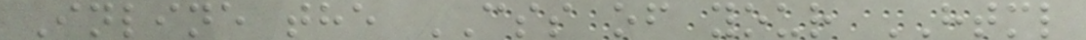Inline the CSS of your HTML
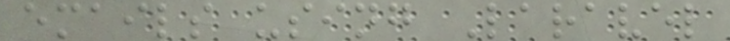emails using Laravel
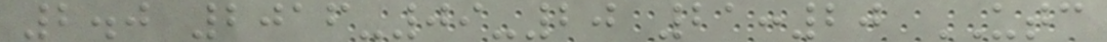2.0 2016-09-20 21:20 UTC
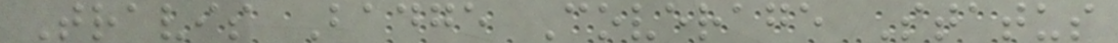Travis Badge Coverage Status
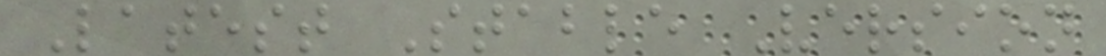Latest Stable Version
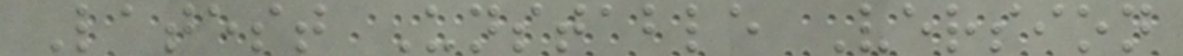Latest Unstable Version
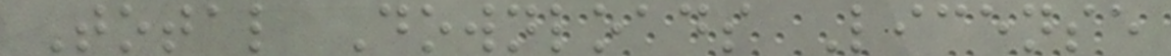Total Downloads License
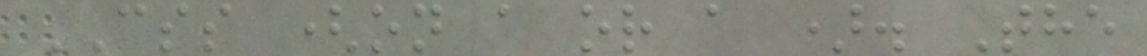CSS (on a or a ). The
